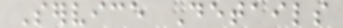Service Details
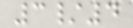3/4
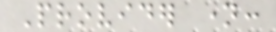Provider name:
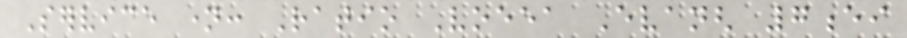Service name: Ratio Voeea Evangh 7ei
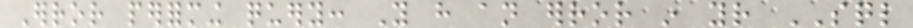Error performing query: You have an error in your SQL
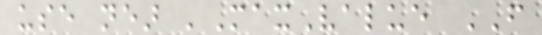use near 'MaxValue FROM
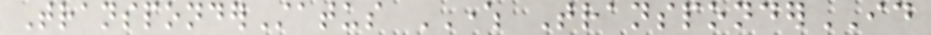TransponderStatus WHERE TransponderID
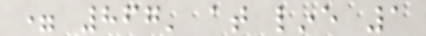= 867' at line 1
